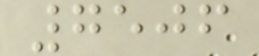7506
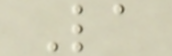La
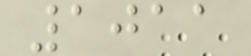1011
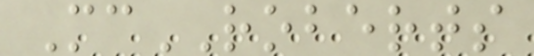McROBERTS
